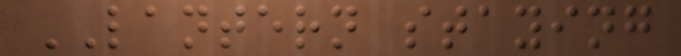LANTERN staying
